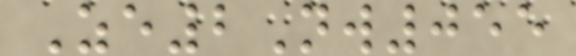Ze2Nw055
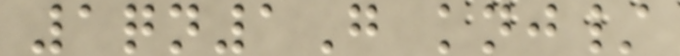1qn1G knj/
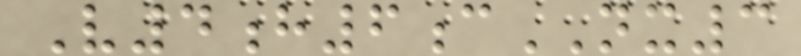V4h6cNX3
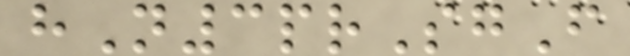hN3prSgF
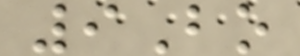9Bo
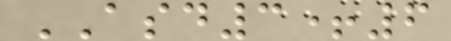ASD3+6
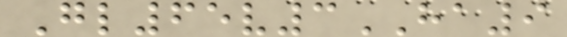Gl65v3HA9
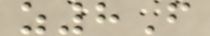z8F
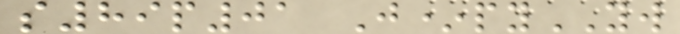s89p01 J*pyYW
